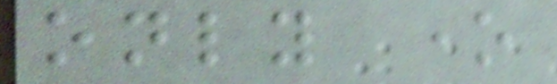only one
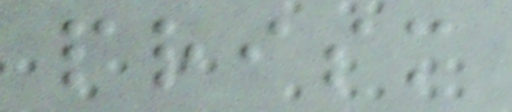prism
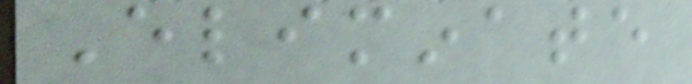Eliminate
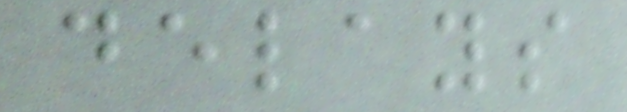delays
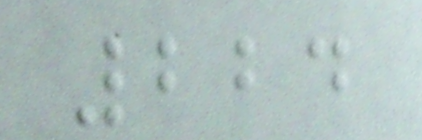224
